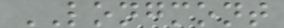LONGMONT
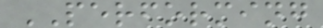PERFORMING
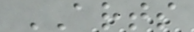ARTS
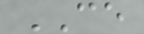CE
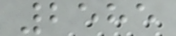2585
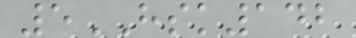5HSK142
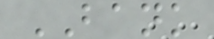BANK
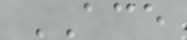ACE
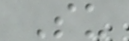Su
